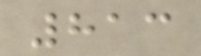813
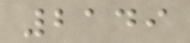2149
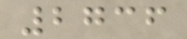2736
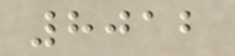8012
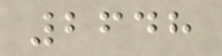2648
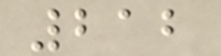212
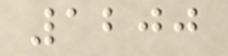1200
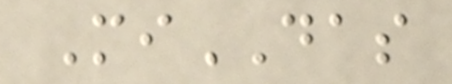MiDAS
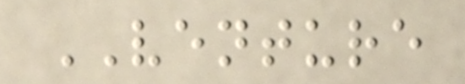VENTURE
